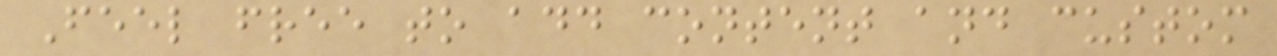Feel free to add content and custom
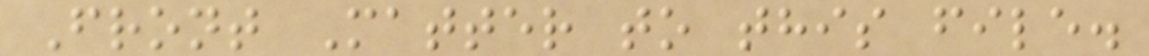Front Matter to this file.
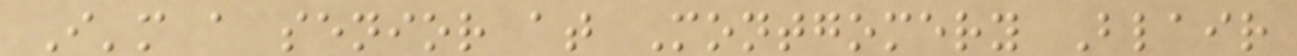I'm a senior at Montgomery Blair
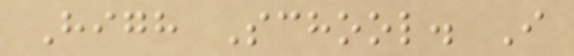High School. I
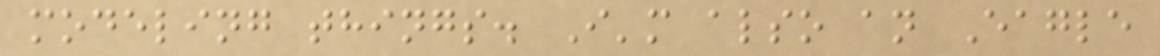modeling things. I'm also an Eagle
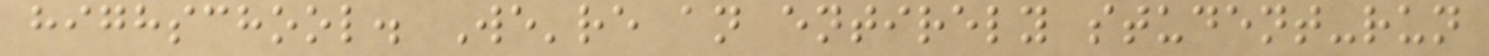highschool. We're an entirely student-run
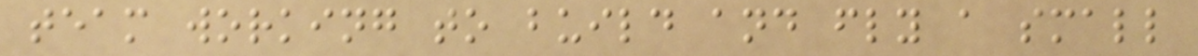team working to build and fly a small
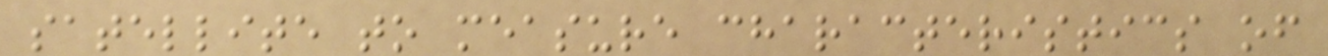satellite to measure characteristics of
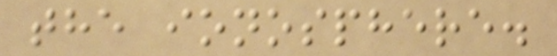the ionosphere.
